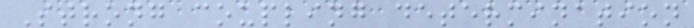Strong coupling determination
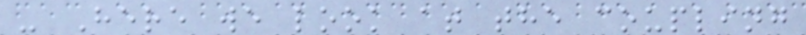- Here we look at the coupling
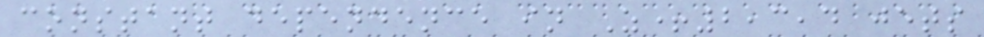constant dependence in Z+2,3,4 jets
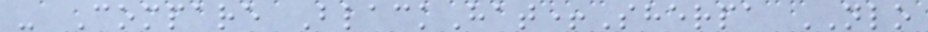- Compare BlackHat+Sherpa NLO
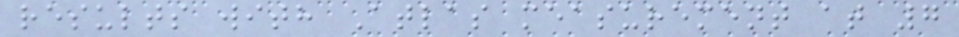results with Atlas measurement at 7
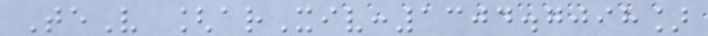TeV [arXiv:1304.7098]
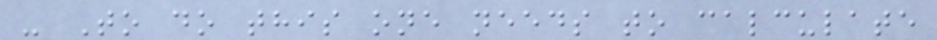- To do this one needs to calculate
